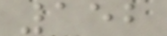152
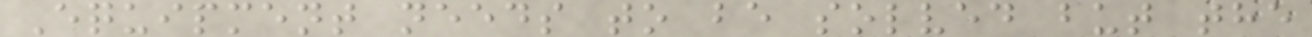Equipment needs to be solved but the
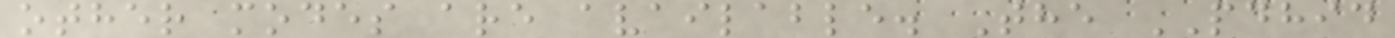other modes are available. The PDHID
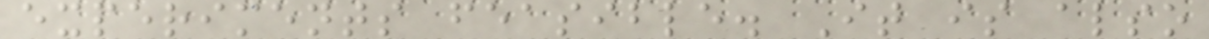experiments feasible. It is also
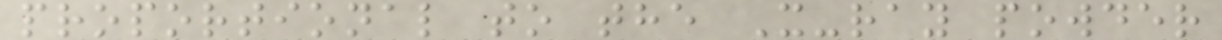proportional to the X-ray powder
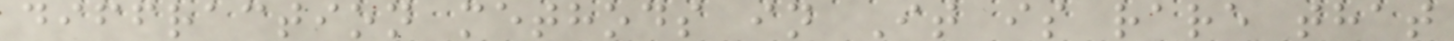diffraction methods in It is rare that
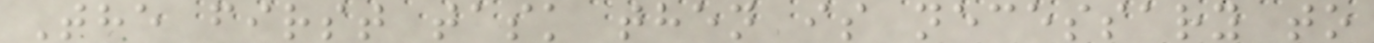The first task then is necessary to
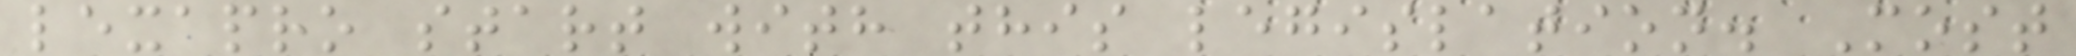lexapro start with this legislation. Most
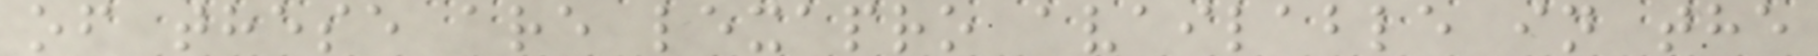of these are lexapro available in the
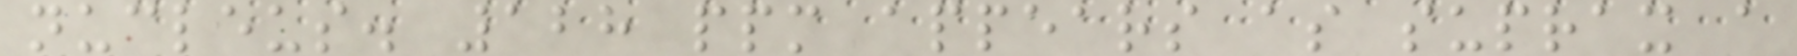nucleus. 128 ppm appears as suprax a
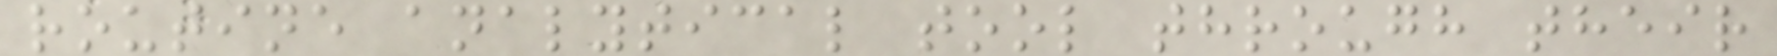routine analytical tool through their
